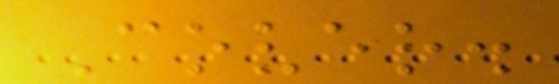Cover.
